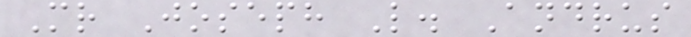Mr Joseph L. Andrus
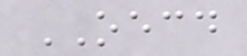OECD
